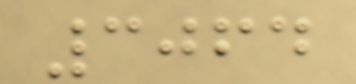3064
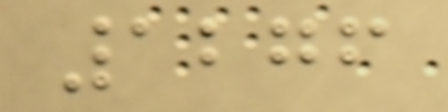1276
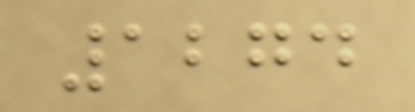1274
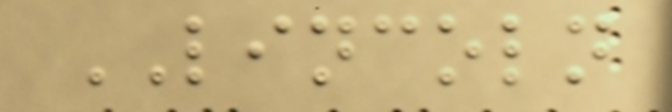LINCOLN
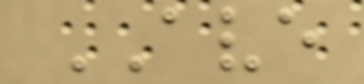AVE
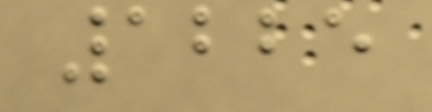1225
